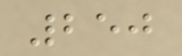250
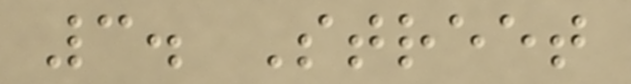3. Street
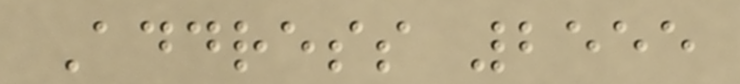Address 2555
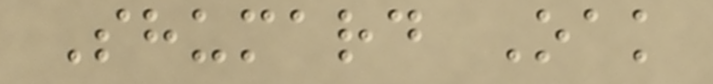Shumard Oak
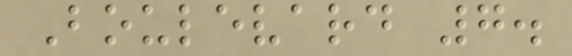Boulevard 7.
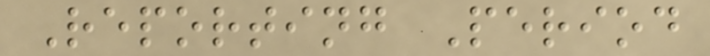Reporting Period
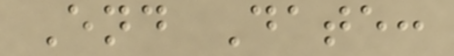End Date:
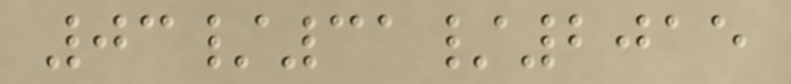03/31/2015
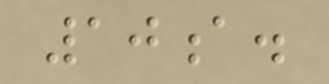10a.
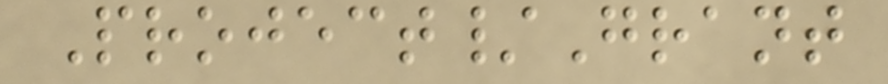Project/Grant
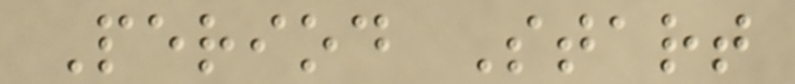Period Start
